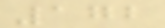172
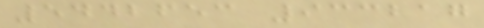5442653 933217
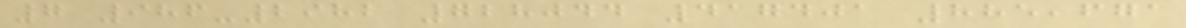7 986-2982 728044 417401 885,671
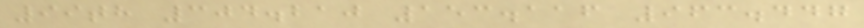99th 304.210 153.116 963.447
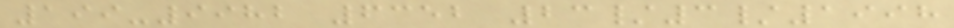199-9982 6352 23/3/1998
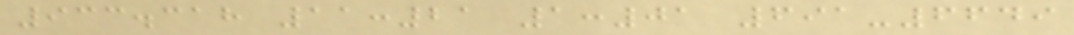933.318 11:21 1:01 691-6649
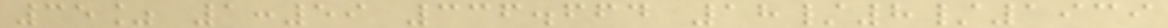35% 1:59 336.664 18/8/1939
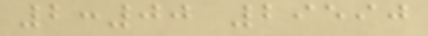2:00 29590
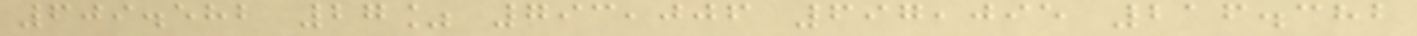609.582 27% 793,006 697,095 216.382
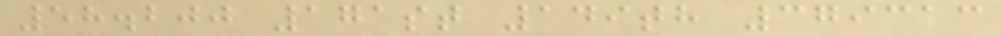58.200 171st 149th 379313
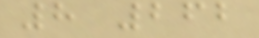8 262
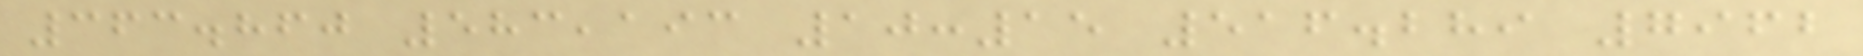363.860 583,193 10:15 516.289 7962
